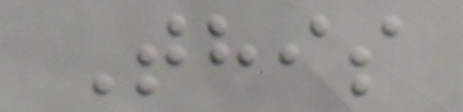This
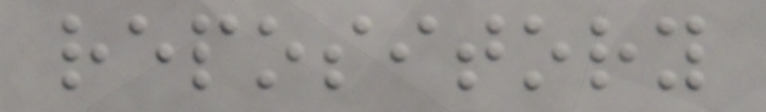repository
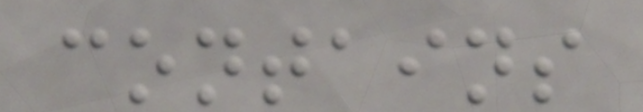contains
